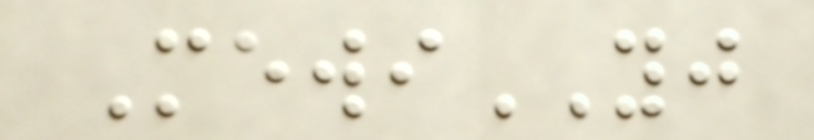MewiYJ
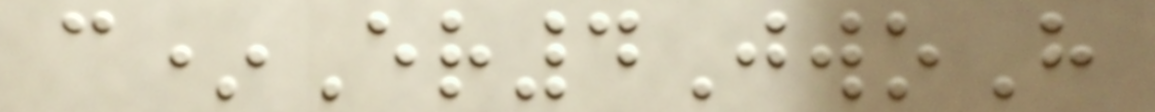c*Er4JwoH
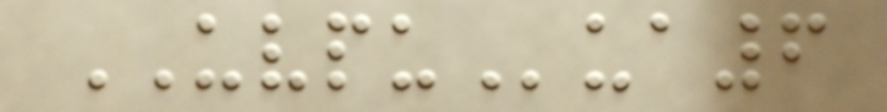UVPUua6
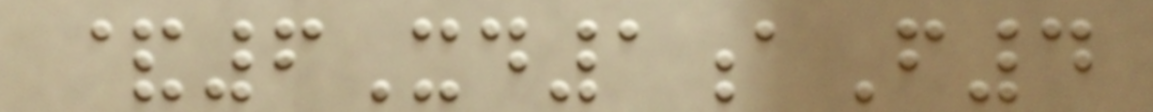&6Xd1aF4
